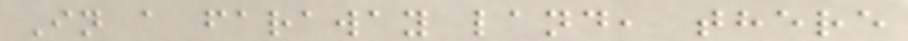In a faraway land, there
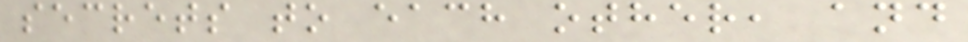secrets to each other, and
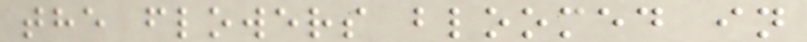the flowers bloomed in
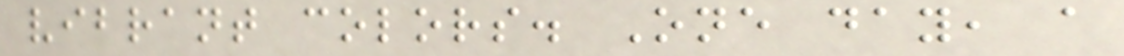vibrant colors. One day, a
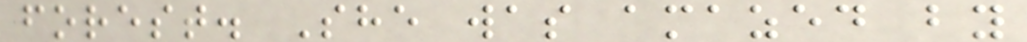forest. She was amazed by
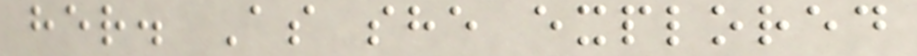her. As she explored
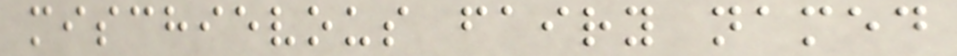mischievous fairy named
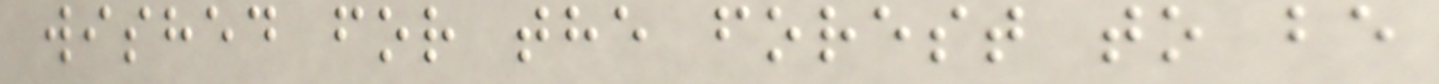wished for the forest to be
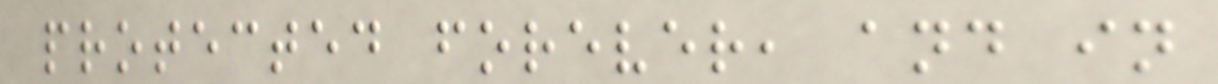protected forever, and in
